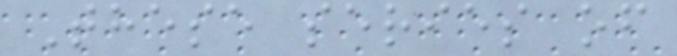These series of
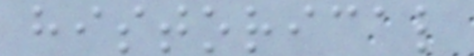historical
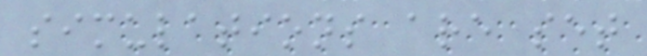simulations are set
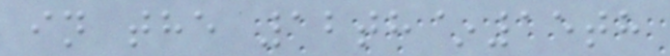in the 12th~15th
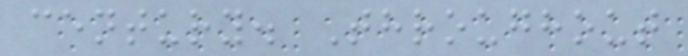century. Throughout
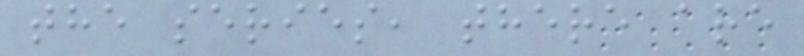the series, there are
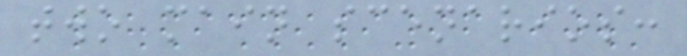two main scenarios:
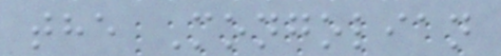the Mongolian
